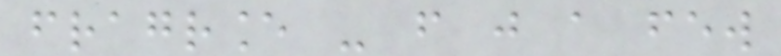fragrance - from just a few
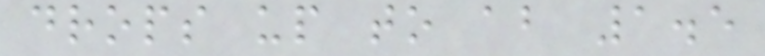drops up to about 1.5
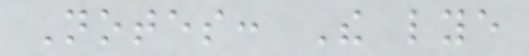Notes: The lye
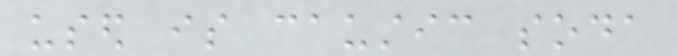used is caustic soda
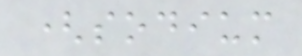(sodium
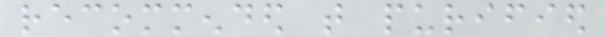recommended that purified
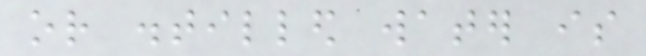or distilled water is
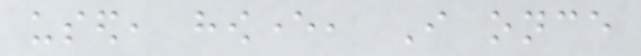used, however, I once
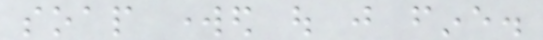soap worked out just fine.
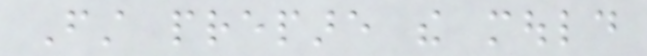First prepare the mould
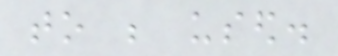to be used.
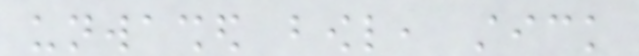unwashed bowl, stick
